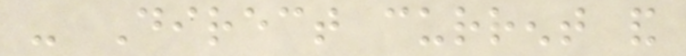- Direct current and
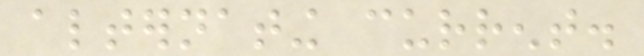alternating current.
